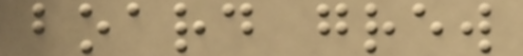board grew
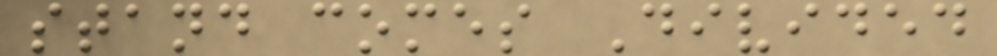stand comes Divided
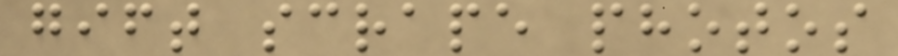gift scrape photos
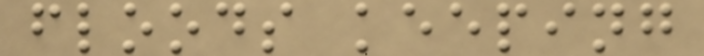floods keeping
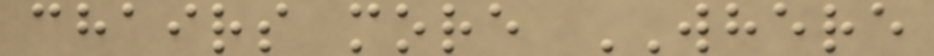chairs more WHERE
